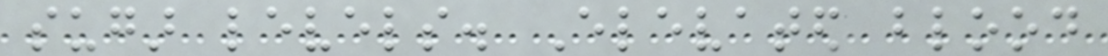sugar levels. Elevated blood
